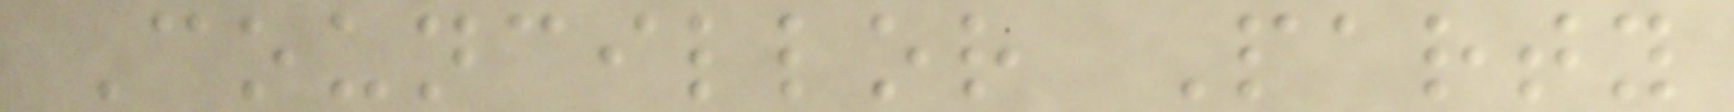Councillor Party
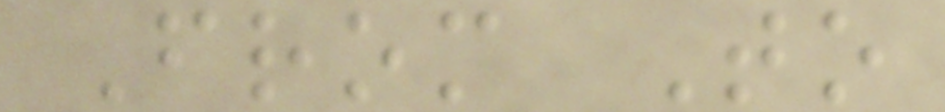From To
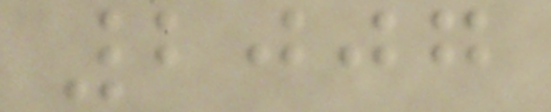2007
